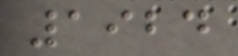1924
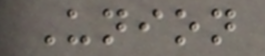Union
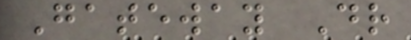Gateway Dr
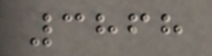3868
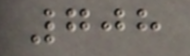708
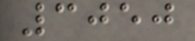3050
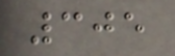305
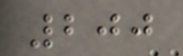200
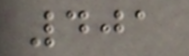401
